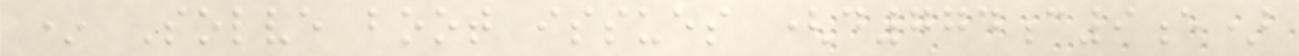* Solve boot issues (d774c9e)
